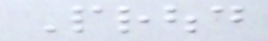Proud
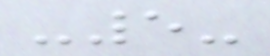-5-
